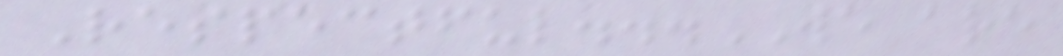Respectful...WE are
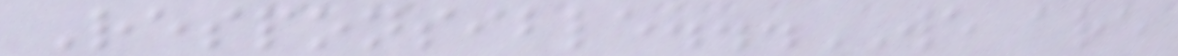Responsible...WE are
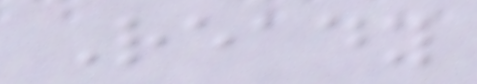Ready
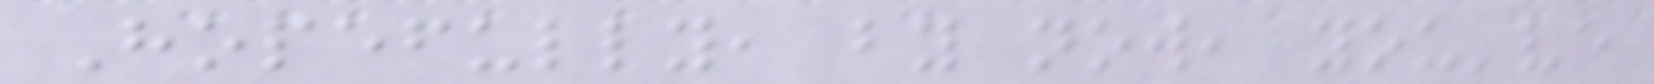Hopefully, by now, you've
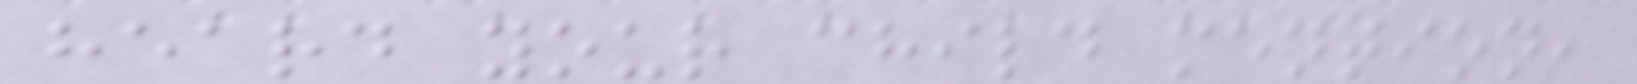heard your child mention,
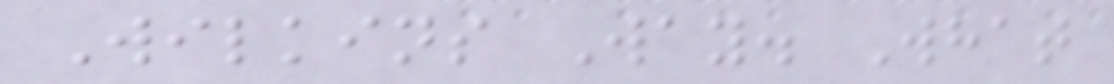Wilkins Way. What
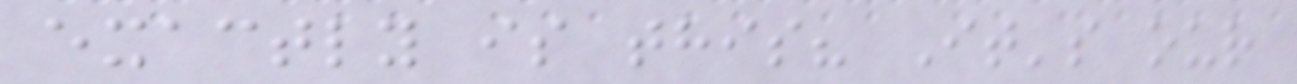exactly is this? It's our
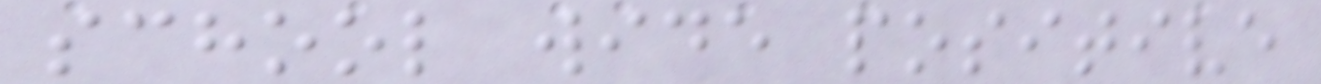school wide positive
